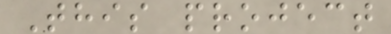This project
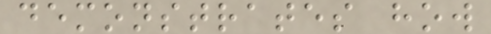demonstrates how
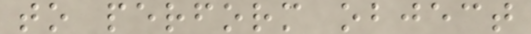to perform object
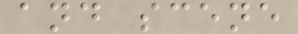and scene
